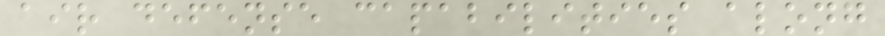air defense capabilities along
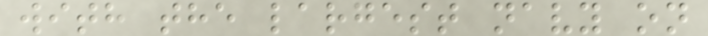with the largest navy on
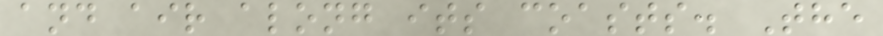and air along its coasts. The
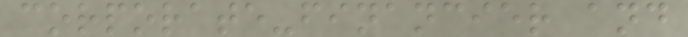corporate-financier and
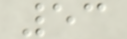53
